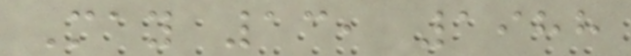May 13, 1988
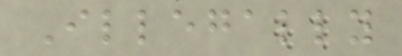Illegally
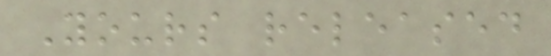Yours released
